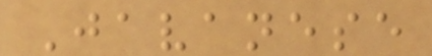Javanese
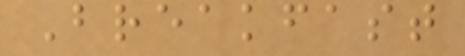Breakfast
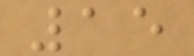15
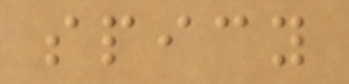spicy
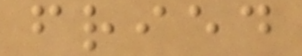fried
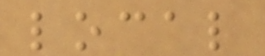local
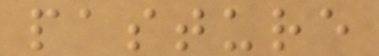pasture
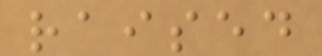raised
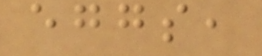eggs,
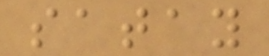satay
